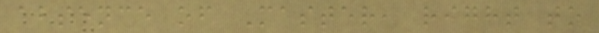absence of Master, right to
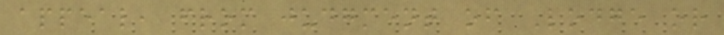appeal, from judgment of Lodge or
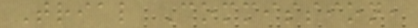Trial Commission,
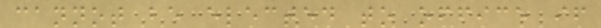cannot be elected to office if
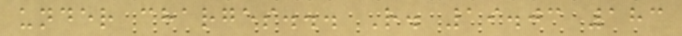under charges... R. 19.03 183
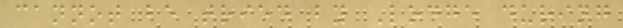cannot be tried by Lodge during
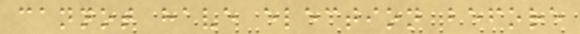cannot have election before
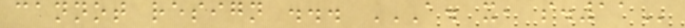cannot resign ... A. X, S.11
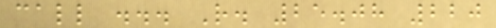call ... R. 25.08 220
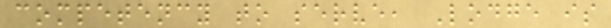competency to serve, Lodge is
